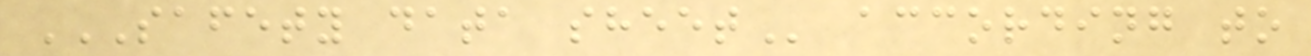SAFETY DATA SHEET according to
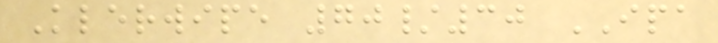Klerwipe 70/30 IPA
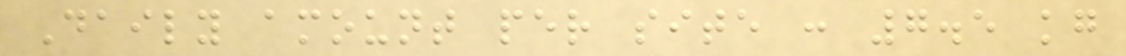Daily amount per site : 7.5 kg
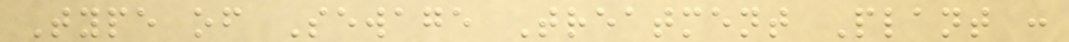Type of Sewage Treatment Plant :
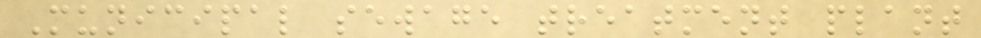Municipal sewage treatment plant
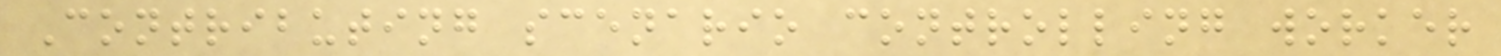Contributing scenario controlling worker
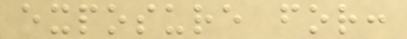exposure for:
